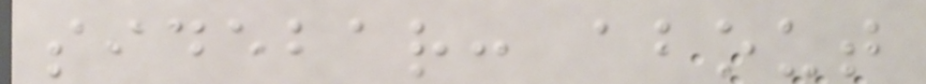sidebar: about
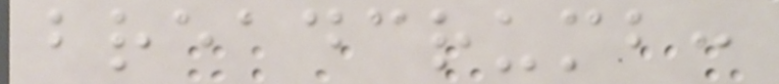breadcrumb:
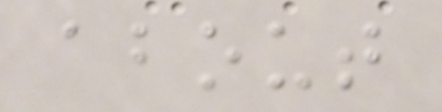about
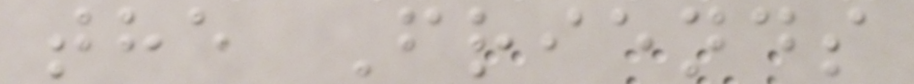the Friends
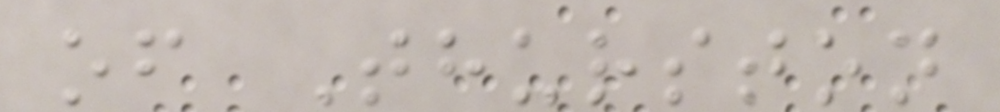of Thurston
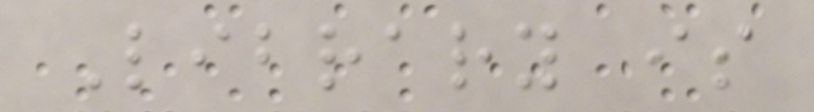Library is
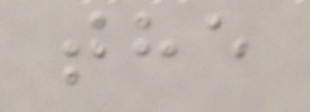the
